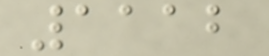1112
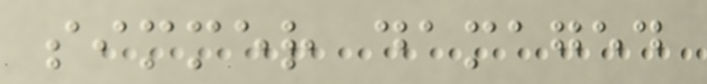simmer damaged
